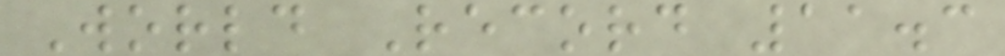World Record 11.3
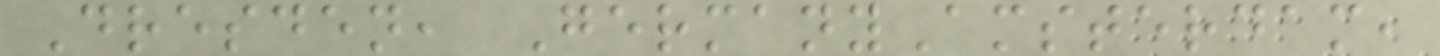Dresden, GermanyAmsterdam,
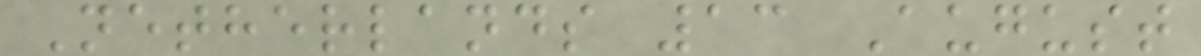Netherlands 13 August
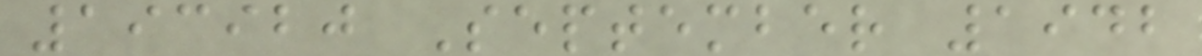193920 September 1942
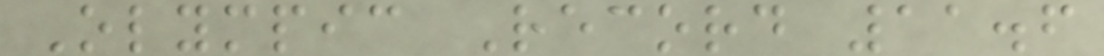Olympic Record 11.6
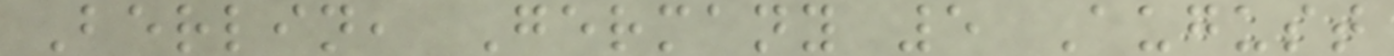Berlin, Germany 5 August
